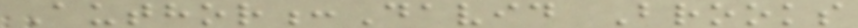Author:David Brooks
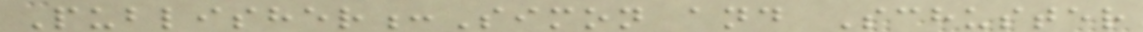Publisher:Simon and Schuster
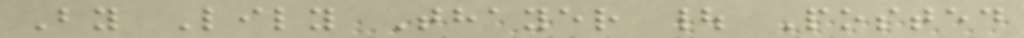By Lily Thayer | Posted
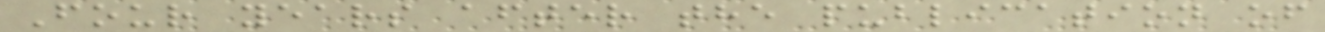Four years after the publication of
